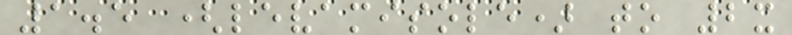1.5 (levamisole) to 2x
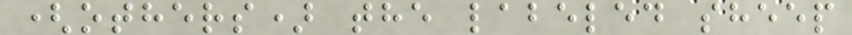(others) the labeled sheep
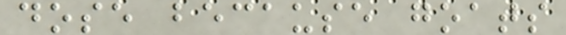dose because goats
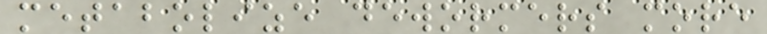metabolize dewormers more
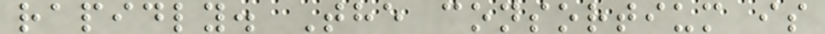rapidly. The consortium is
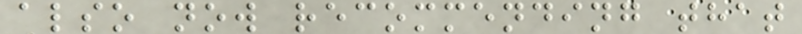also now recommending that
